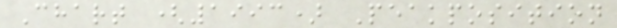Chart (1993) Peakposition
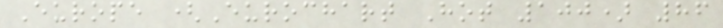Europe (Eurochart Hot 100) 86
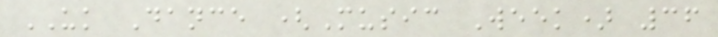UK Dance (Music Week) 36
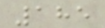185
